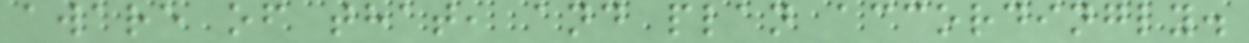aware of that, and plan accordingly.
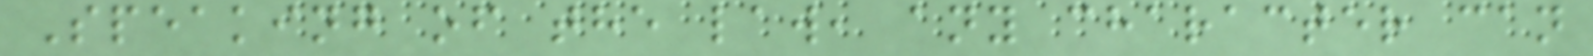Speaking of the law, any character can
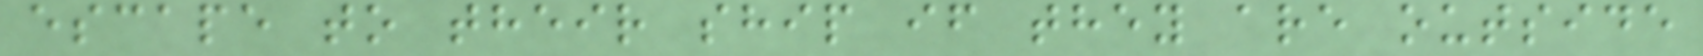escape to their ship if they are outside
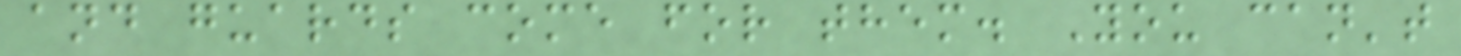and guards come for them. You can't
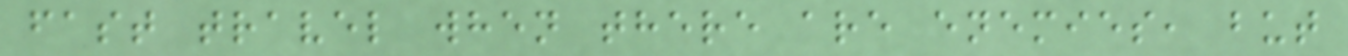fast travel when there are enemies, but
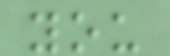you
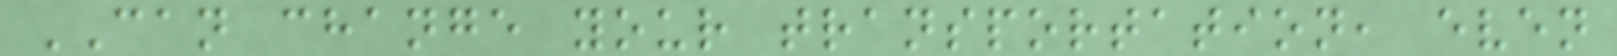CAN change your transportation, even
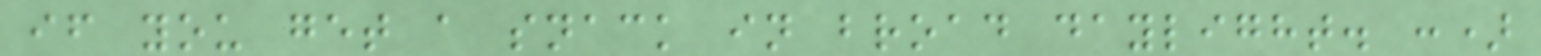if you get a snack in broad daylight. :)
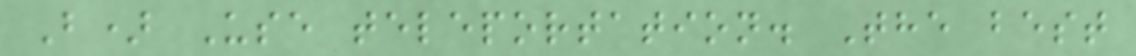B) Use teleportation. The best
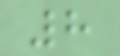8
